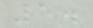5.
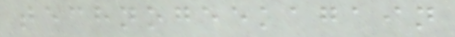technogeekagain
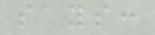says:
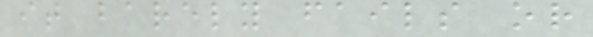it barely fails or
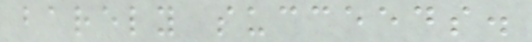barely succeeds.
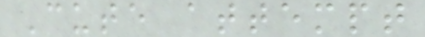Cute attempt
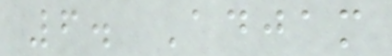6. Adjam
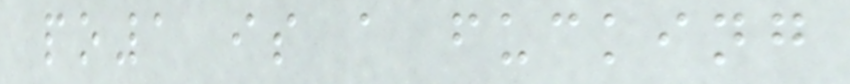po1 is a fucking
